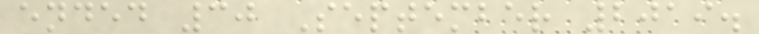ended 30 September 2019.
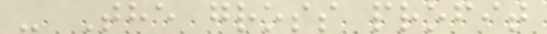- The gross profit
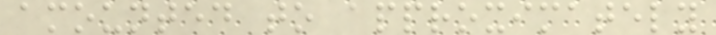amounted to approximately
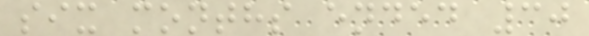six months ended 30
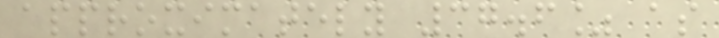approximately 37.6% as
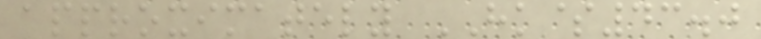approximately HK$43.0
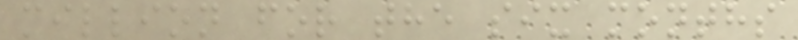million for the six months
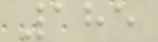185
